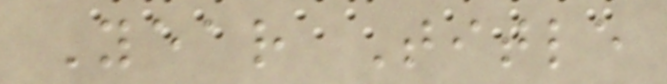Year Title
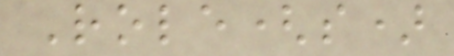Role(s)
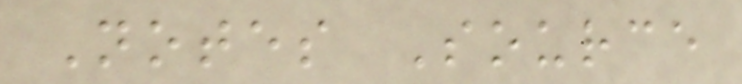Notes Source
